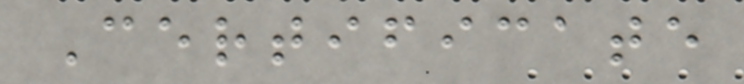Certificate
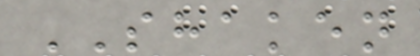SHAKEN
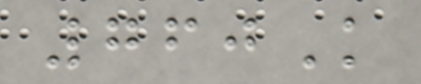760K
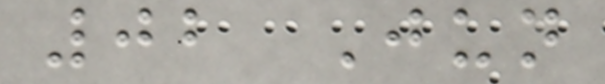02 Jun
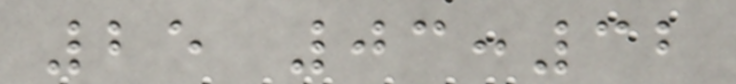25 03:32
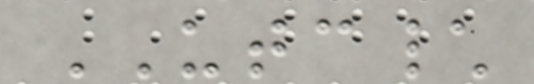UTC\
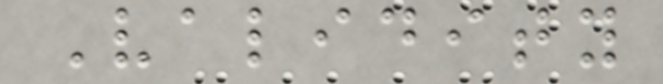Validity
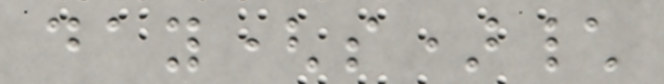day(s)\
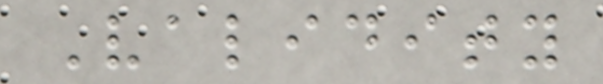Validity
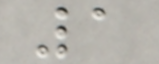1
